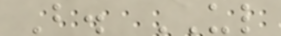B. UL
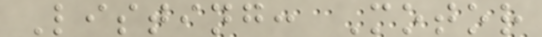Listing: Motor
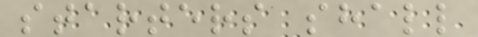starters shall
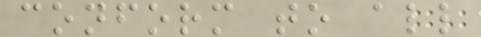conform to all
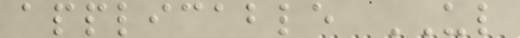applicable UL
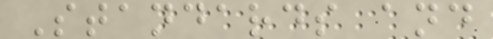Standards and
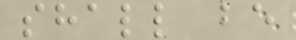shall be
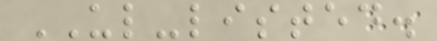UL-listed.
